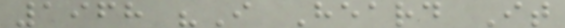1968 "I Heard It
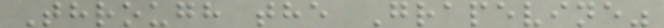Through the Grapevine"
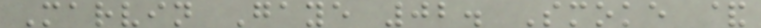Marvin Gaye 02. Smoke &
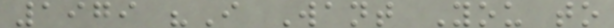1979 "I Want You to
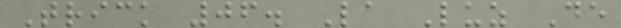Trick 06. La Luz De
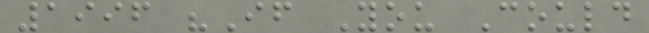1996 "If You Could
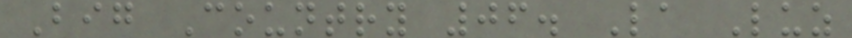Big Country 06. La Luz
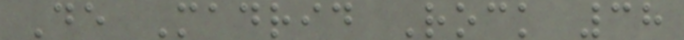De Madrid Rock 38
